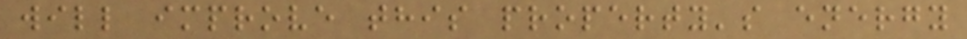will improve this property's energy
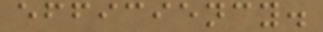efficiency.
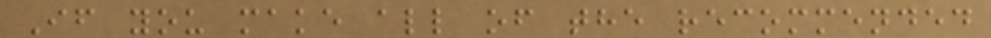If you make all of the recommended
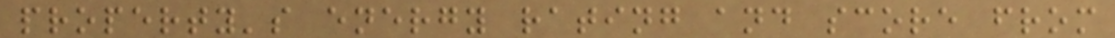property's energy rating and score from
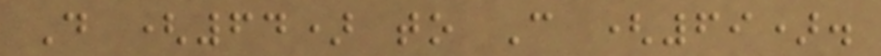D (64) to C (69).
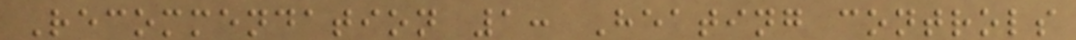Recommendation 1: Heating controls
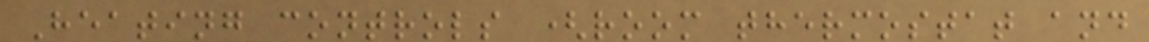Heating controls (room thermostat and
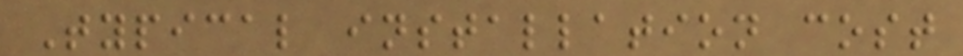Typical installation cost
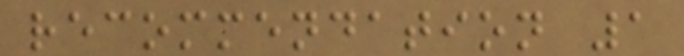recommendation 1
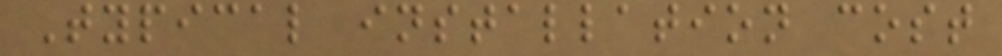Typical installation cost
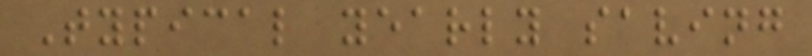Typical yearly saving
